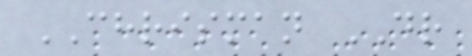CHRISMAN DR
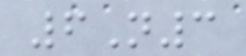6N3
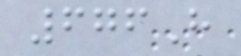676H
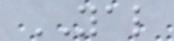YAL
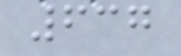637
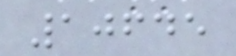10645
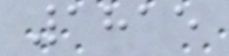1815
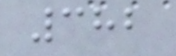382
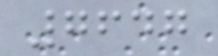7647
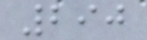290
